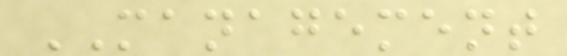MANAGEMENT
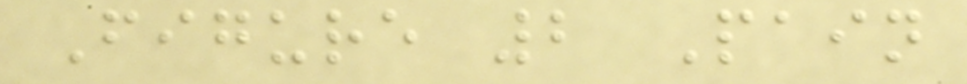Figure 2 Pain
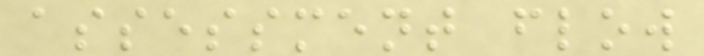assessment flow
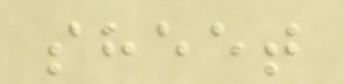sheet
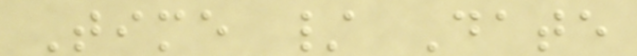Time / Date
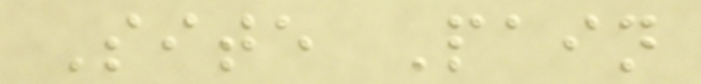Site Pain
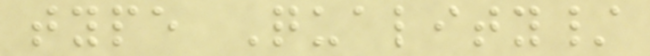type Quality/
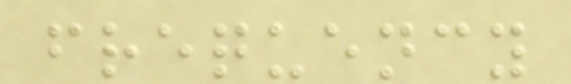frequency
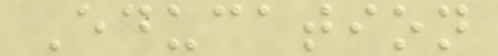Education
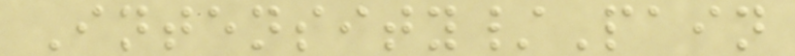Intensity/Pain
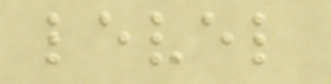level
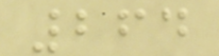264
